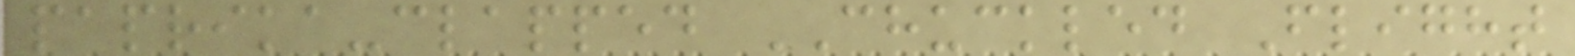paprika-clapped CHUCKLED Flight
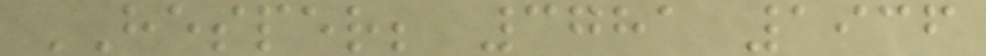HESPER; 3781 1936
